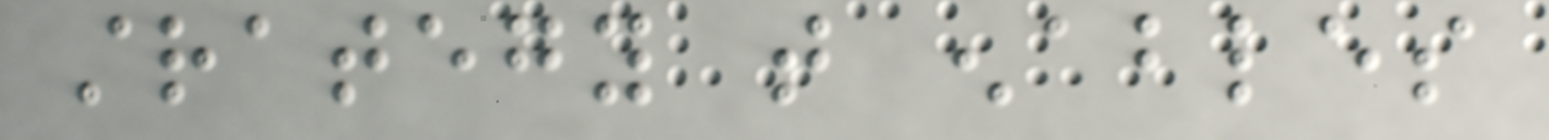strategy that enables
